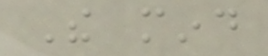The mind
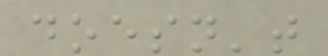doesn't
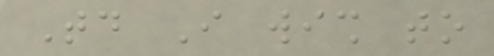Today I wish to
